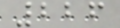226
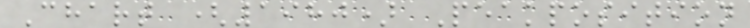Chart (1980) Peakposition
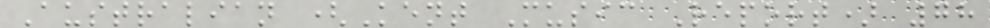Australian (Kent Music Report) 78
